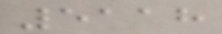5118
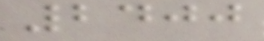2400
